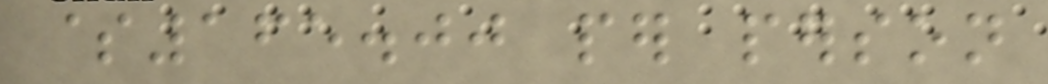$165.00 per person
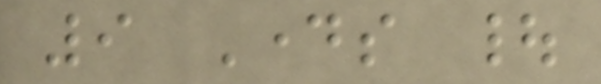9 Days |
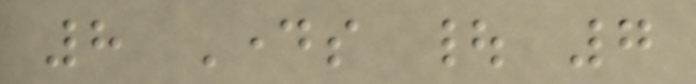8 Days | 7
